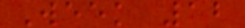Week 12
